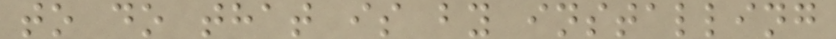to do that is by installing
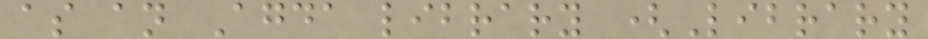as an Agda library (Library
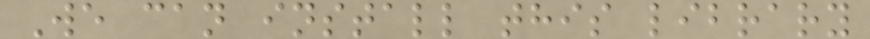We can install this library
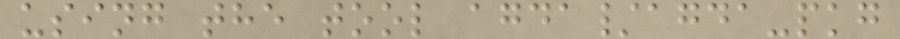using the tool agda/agda-pkg
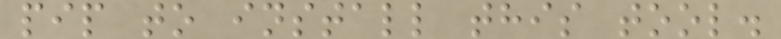pip to install this tool.
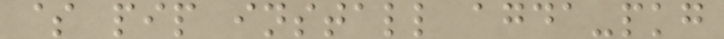$ pip install agda-pkg
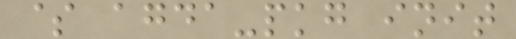$ agda-pkg init
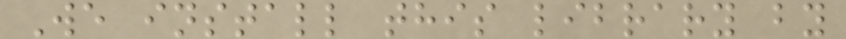We install this library by
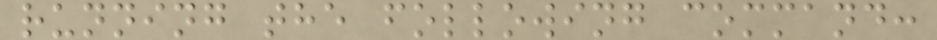running the following command:
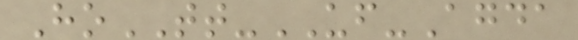HoTT-UF-Agda
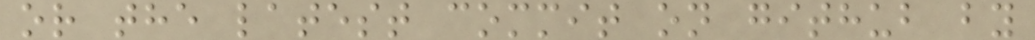or the latest commit on github by
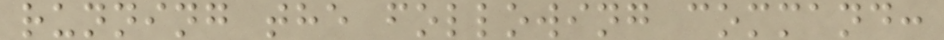running the following command:
